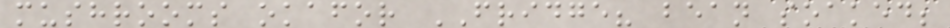mushrooms okafor FRIDGE? bean soaked;
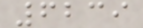6239
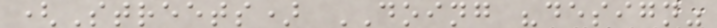(Streets) DOING "design"
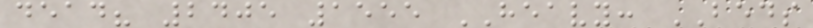dead? 2405 1555 HEAVY: BEDS
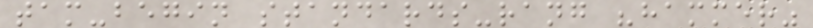tam-begin standards-rang "hammer"
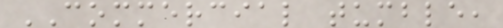COMMERCIAL tumble,
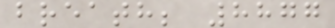breath; 8877
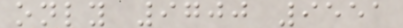only 9700 9551
